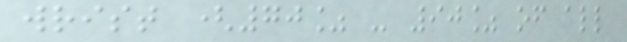wrist (70% - 90% of all
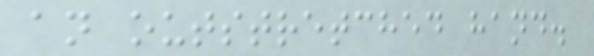an outstretched hand.
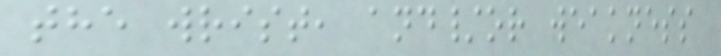the wrist, and/or weakness
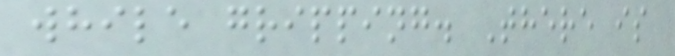while gripping. There is
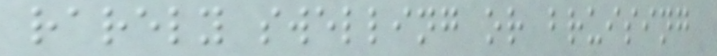rarely swelling or bruising
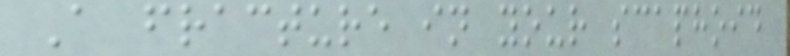A fracture in your scaphoid
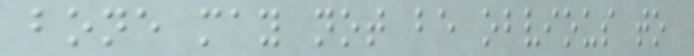bone may not be obvious to
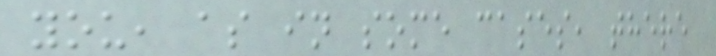you, as in some cases, there
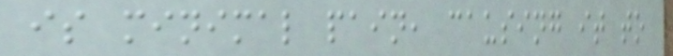is minimal pain, causing it to
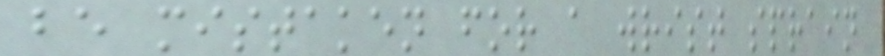be mistaken for a wrist sprain
